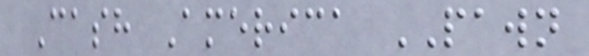Cash America PAWN
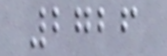2726
